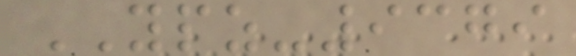YPZ-9379
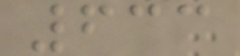633
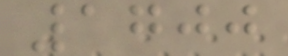1700
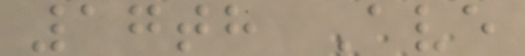17th Ave
